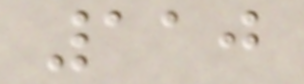110
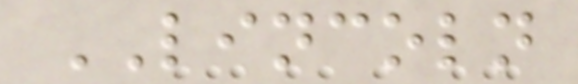LINCOLN
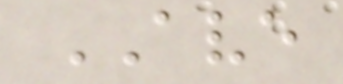AVE
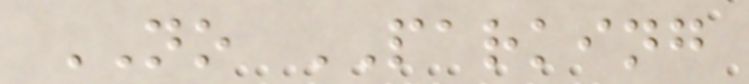NO PARKING
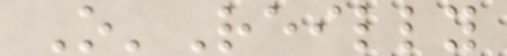O'Reilly
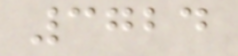3724
